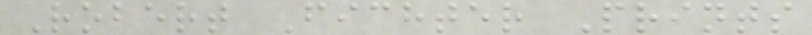Robert Fichter Prints
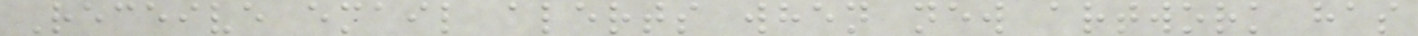Receive email alerts when new artwork has
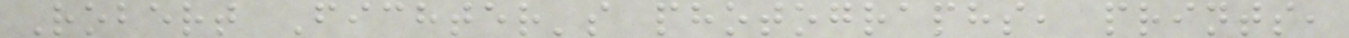Robert Fichter's photographs, prints,
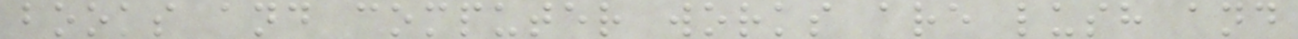books and computer works are lush and
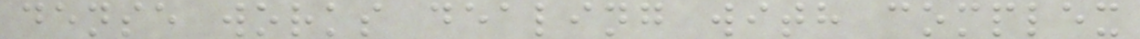dense works dealing with complex
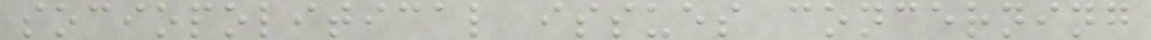sociopolitical issues concerning
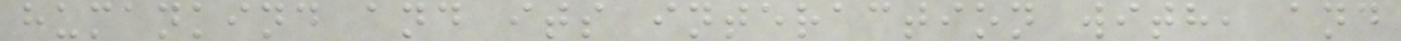humankind and its interaction with, and
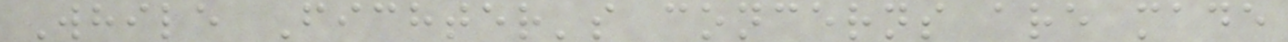While Fichter's concerns are made
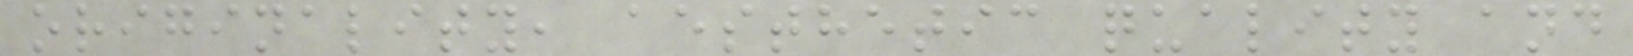originality, aesthetic quality and
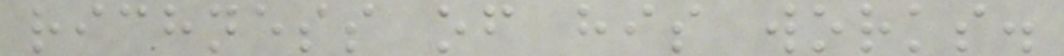richness of his works.
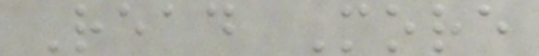Read More
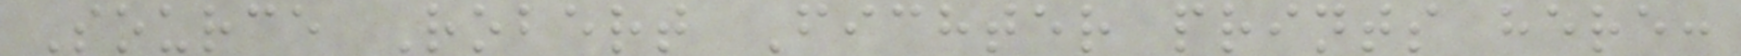Source Robert Fichter prints here:
